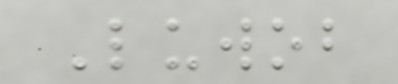Luwob
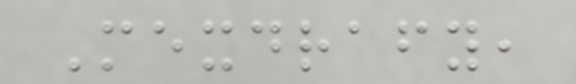Mexdrafy,
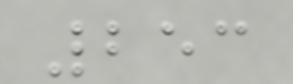253
